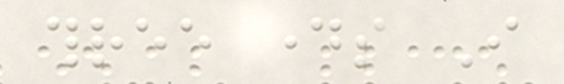three days I
